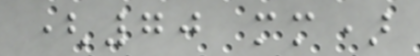(70 mm)
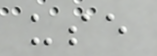use
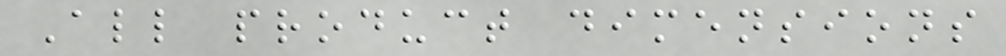All product dimensions
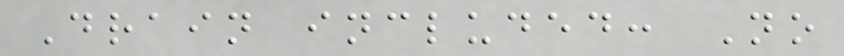Drain included: No
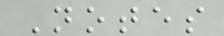Notes
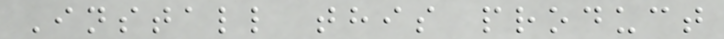Install this product
